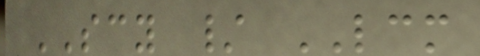SCY / LCM
